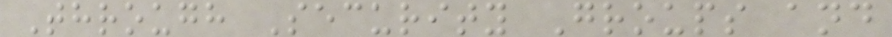Through Security Groups and
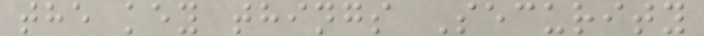the key things Security
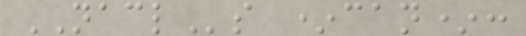NACLs *can*:
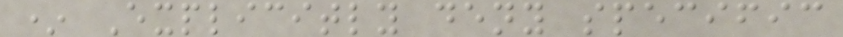* Explicitly deny specific
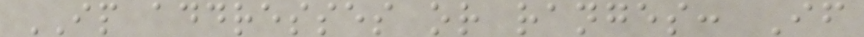IP addresses or ranges: If
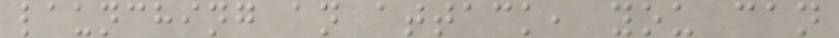launching an attack, you can
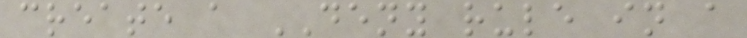create a DENY rule in a
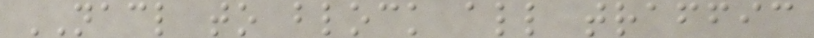NACL to block all traffic
